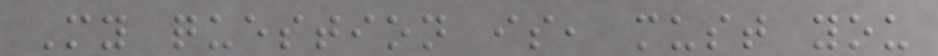My question is, must you
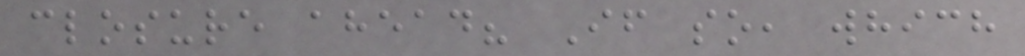closure ahead? If so, which
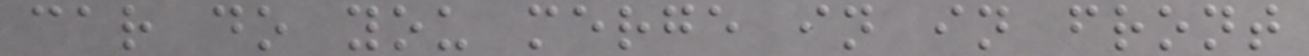car do you merge in in front
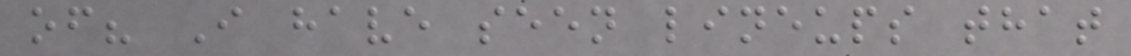of? I have seen lineups that
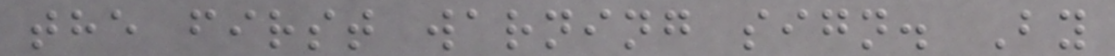the first warning sign. By
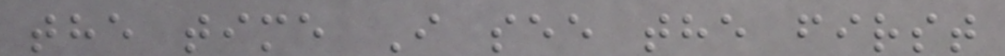the time I see the first
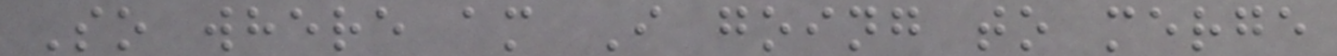So where am I going to merge
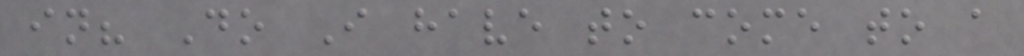in? Do I have to come to a
